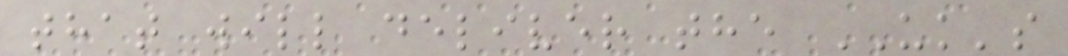that will deliver the UK's
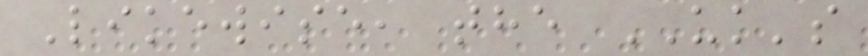Likewise, the UK's
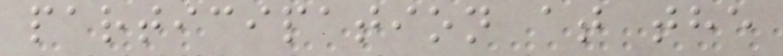participation at the
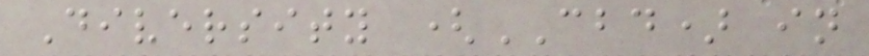Diversity (CBD) in
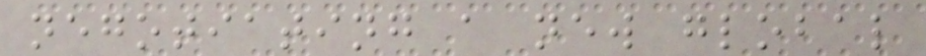negotiating a new global
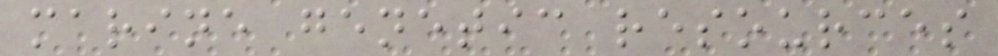marine genetic resources
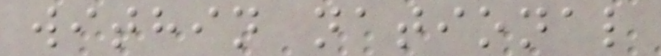within national
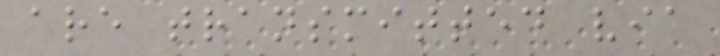are transmitted via
